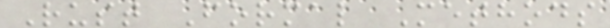Rust Formal Methods
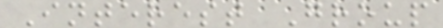Interest Group
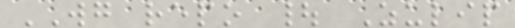WG repo | Zulip
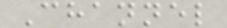Channel
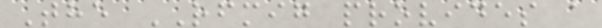The RFMIG provides a
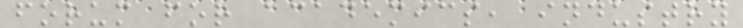forum for academics, industry
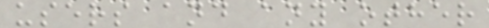users and any other
